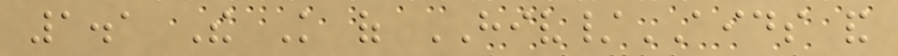1.1 The Knowledge of HIV/AIDS and
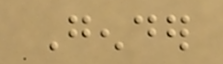Gender
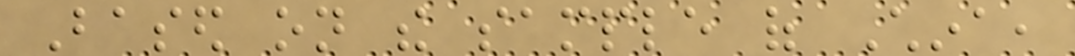Based on the sample of China,
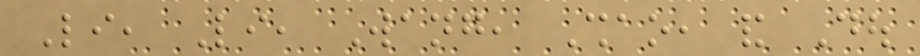Li, Li, Wang, Shao, and Dou
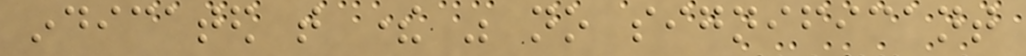indicated that there was no significant
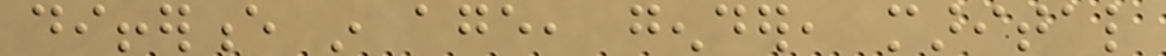difference in age, gender, marital
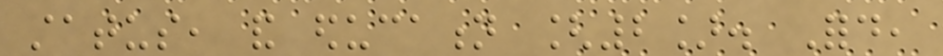status, and education [2]. Ford,
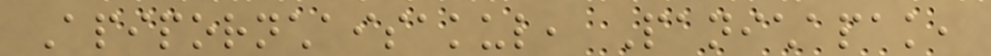Apipornchaisakul, Panichapak,
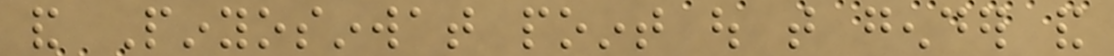and Pinyosinwat point out that gender and
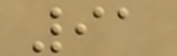91
